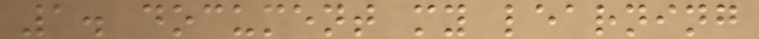1. document my learning
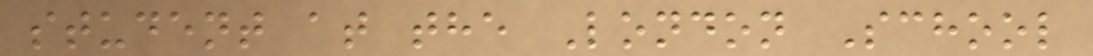student at the London School
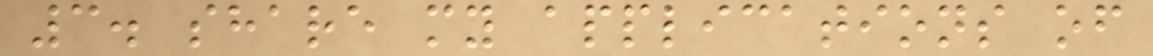3. share my applications of
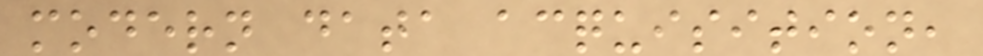modern data acquisition,
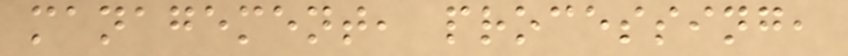management, processing,
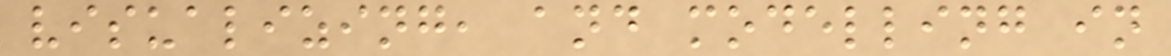visualizing, and modelling in
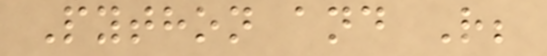Python and R;
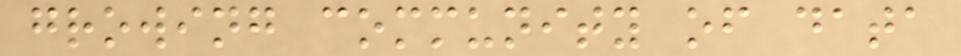growing community of data
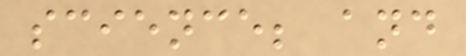science; and
